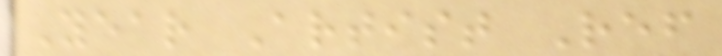Year Artist Ref
